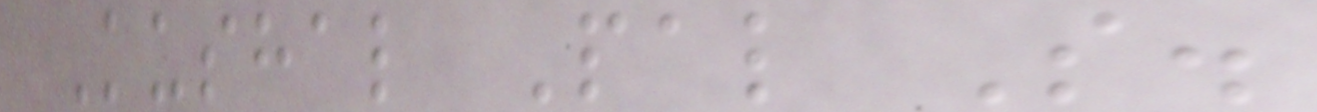Kushal Pal S.
